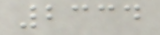2334
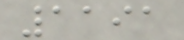1191
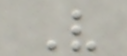V
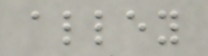alley
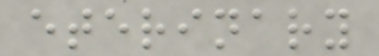eterinary
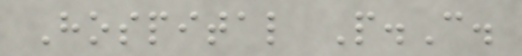Hospital P.C.
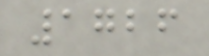1726
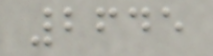2645
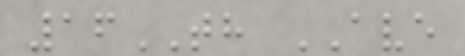16TH AVE
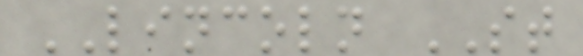LINCOLN ST
